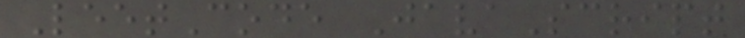LeetCode JavaScript
